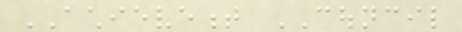ACHIEVEMENT COUNCIL
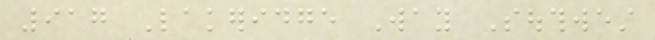917 Lakeridge Way Southwest
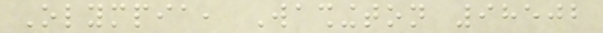Olympia, Washington 98502
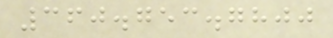360.753.7800
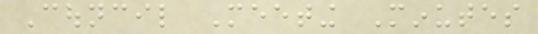Council Meeting Minutes
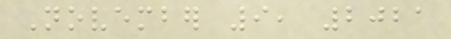November 9, 2021
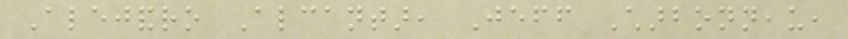Alejandro Alcantar, Jeff Charbonneau,
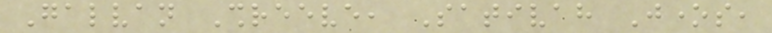Galvan Shreeve, Sativah Jones,
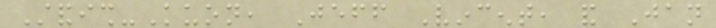Standish-Kuon, Jeff Vincent, and Jan
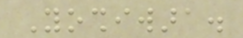Yoshiwara.
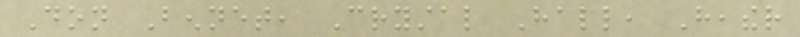Don Bennet, Crystal Hall, Heather
